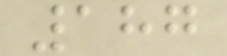187
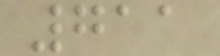711
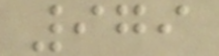979
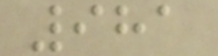981
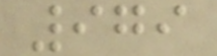979
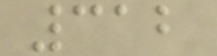312
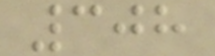308
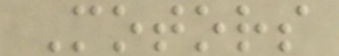Motors
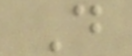D
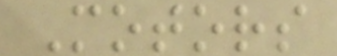Motors
